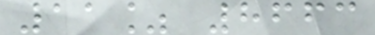11% 8663
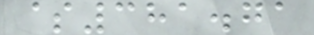$381.71
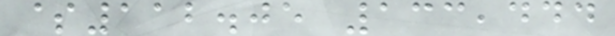$112.05 133,444
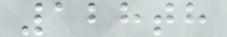128th
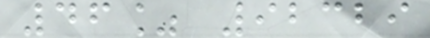46% 92329
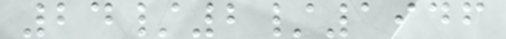24/2/1946
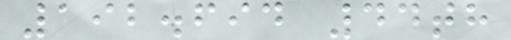192.694 44th
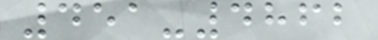451-4862
